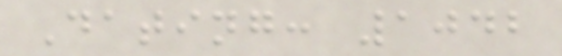Dating: 1042
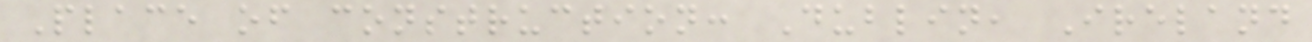Place of construction: Dublin, Ireland
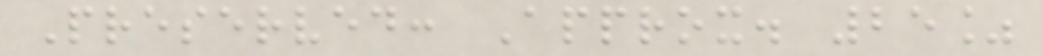Preserved: Approx. 25%
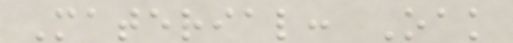Material: Oak
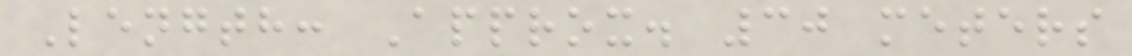Length: Approx. 30 meters
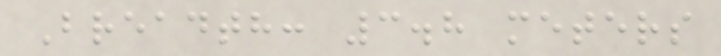Breadth: 3.8 meters
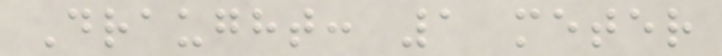Draught: 1 meter
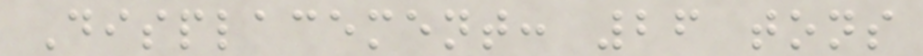Displacement: 26 tons
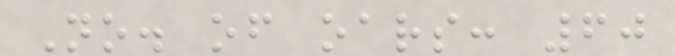No. of oars: 60
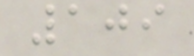109
